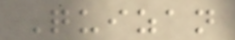Quizan
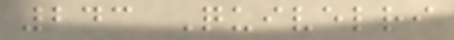243 Quivelri
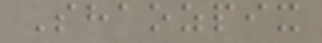Shaozpix
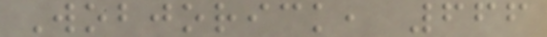Wobjorick, 666
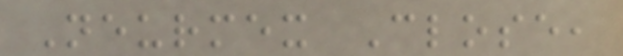Neurmex Close,
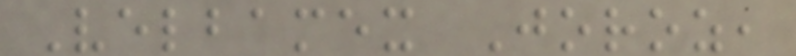Velbamex Joroz,
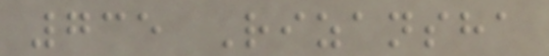735 Rizansha
